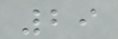29
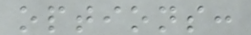options:
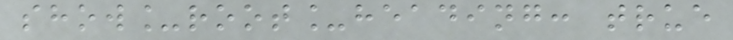show_root_heading: true
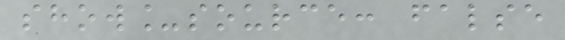show_source: false
